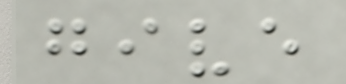give
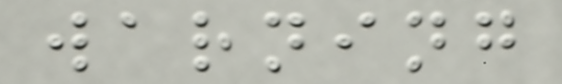warning
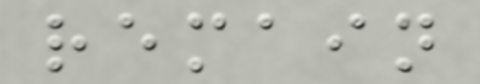remain
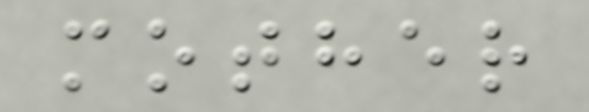mother
